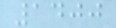1400
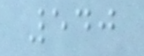540
